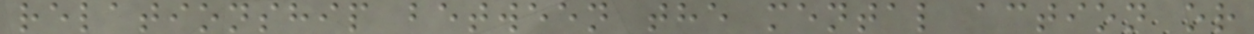relationship between the mental action or
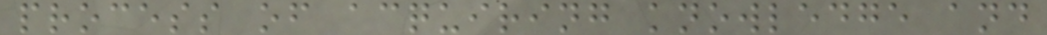process of acquiring knowledge and
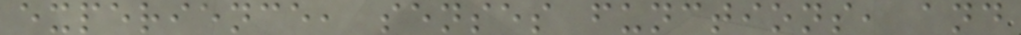experience, senses functions, and
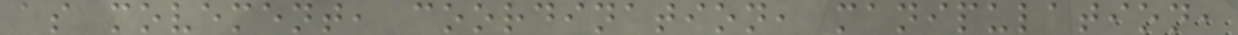as movement, coordination, manipulation,
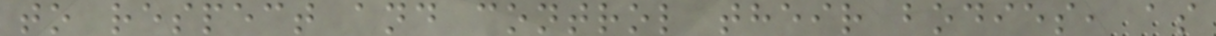to respect and control their bodies, as
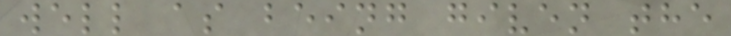well as being given the
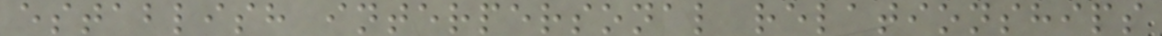establish interpersonal relationships
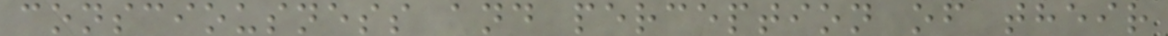consciousness and perception of their
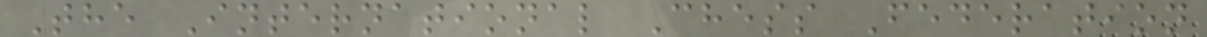The International Chess Federation
